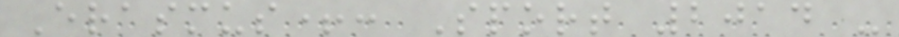Erasmus+: Sport 2014 -
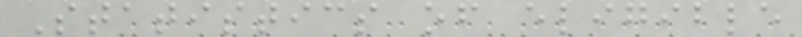Statistics of eligible
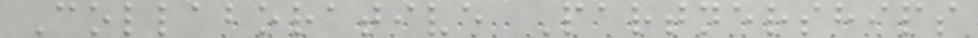Collaborative Partnerships
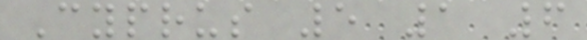Cyprus 5 1 6
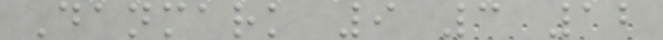Danmark 9 3 12
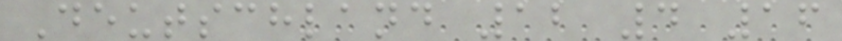Deutschland 12 4 16
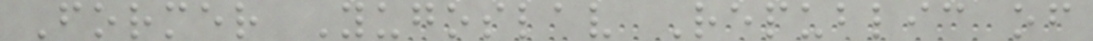Former Yugoslav Republic of
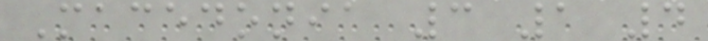Macedonia 3 1 4
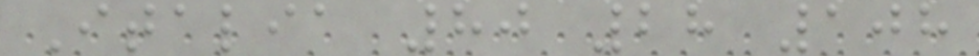Italia 80 28 108
